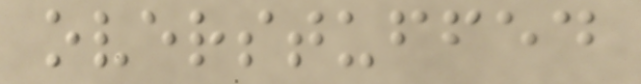overstuffed
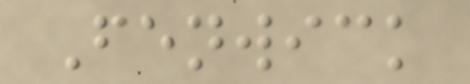Fenwick
